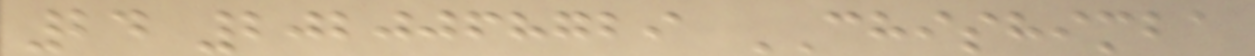24 2020068729 CHISHIMBA
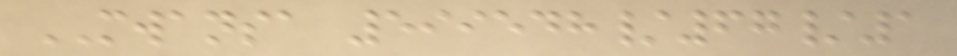MWANSA 599548/67/1
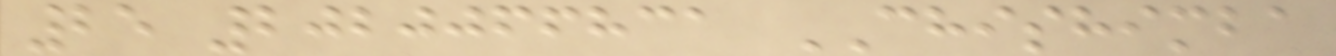25 2020066831 CHISHIMBA
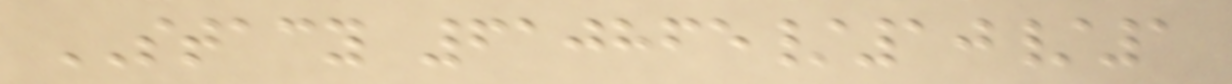STACY 610865/10/1
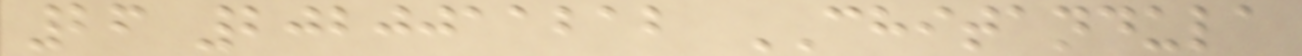26 2020011212 CHITANDULA
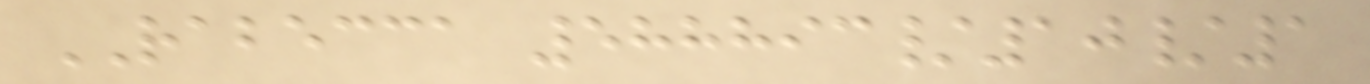RABECCA 588893/10/1
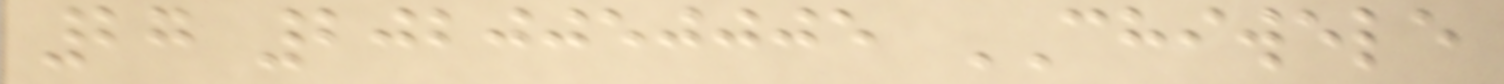27 2020050005 CHIWELE
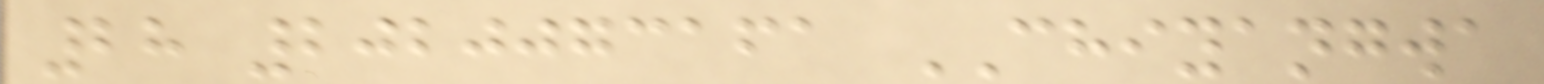28 2020073161 CHIYANGWA
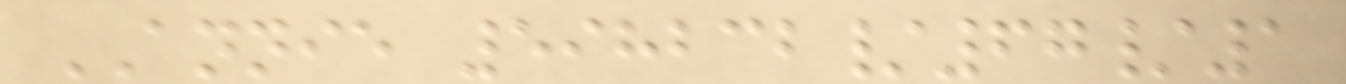ANNIE 598232/67/1
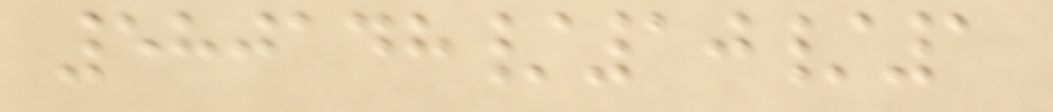580148/10/1
